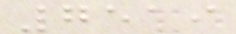7519
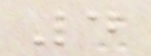4
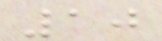10
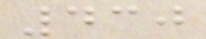430
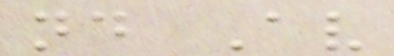nd Av
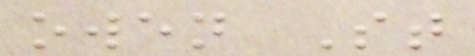owen St
